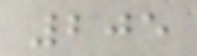205
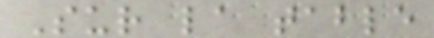Sur la table
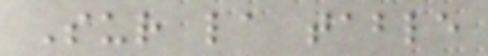Sur la table
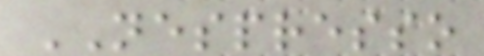NESPRESSO
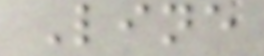Line
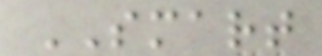SMART
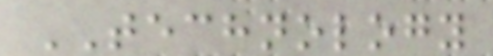TECHNOLOGY
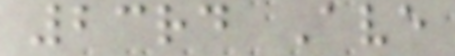23rd Ave
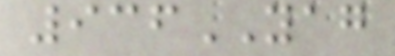936YAG
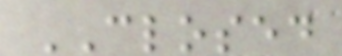CLOSED
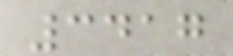3417
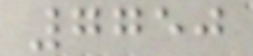7750
